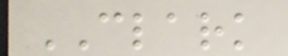CLARK
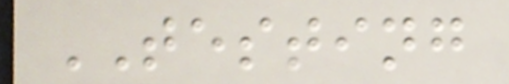TESTING
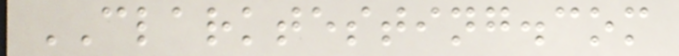CLARKTESTING.com
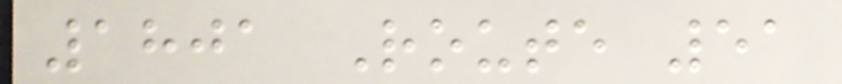1801 Route 51
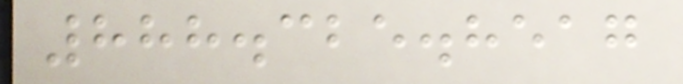888.325.8517
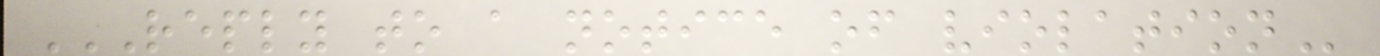REPLY TO A NOTICE OF VIOLATION
